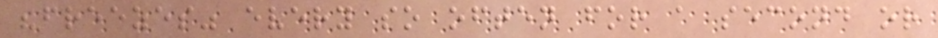"freezes" every so often for a second or
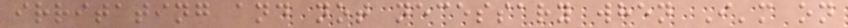irritating and not necessary when I'm on
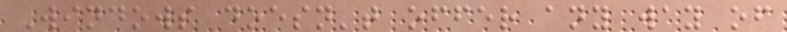Windows doesn't offer any way of
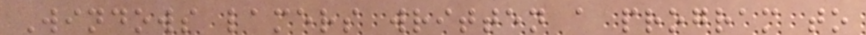Windows lamers written a program to
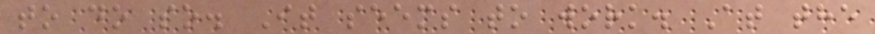to do so. It seems to work. At the
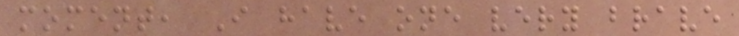moment, I have one very brave
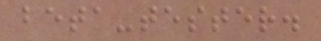beta-tester.
